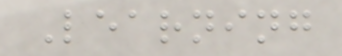Learning
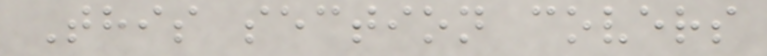This section covers
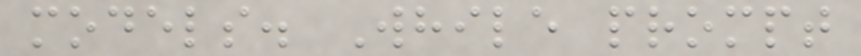models. While prompt
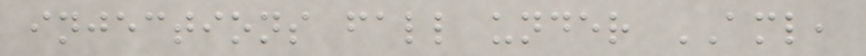injections fall under AML,
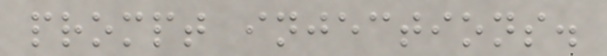prompt injections.
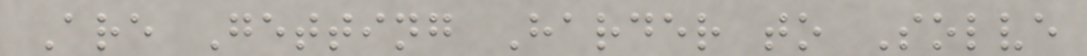Are Getting Harder to Solve
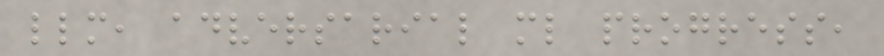llm, adversarial ml progress,
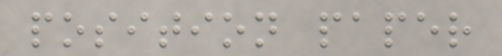position paper
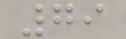79
